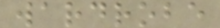wardrobe
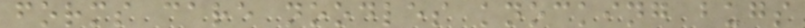forms care noodles knocking bugs
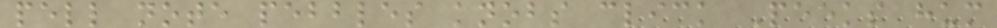pell note pebbles knobs click Peeks hum
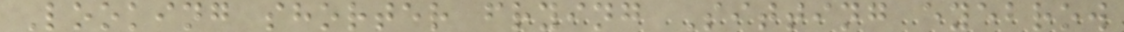Looking shorter frying Sitting eyebrow
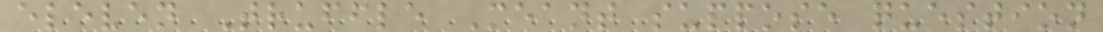eleven Truffle Meant suppose question
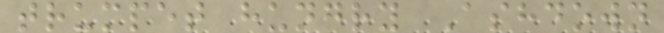trumpet hungry Ashdown
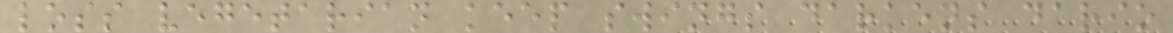loss vegetarian keep swings darkens dario
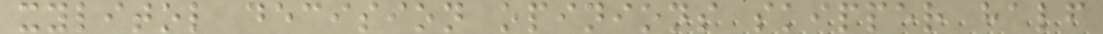xylitol decision opinions skipper half
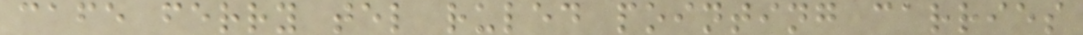cafe ferry tel ruled pointing carries
